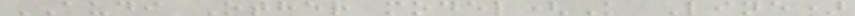AUDI Other model(K Line)
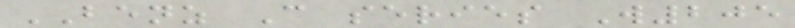BENZ C series W205
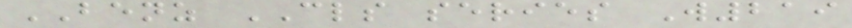BENZ CLS series W219
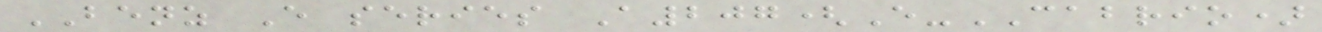BENZ E series A207(E-CABRIO)
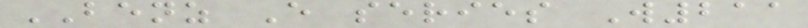BENZ E series W211
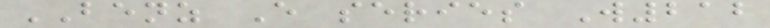BENZ E series W212
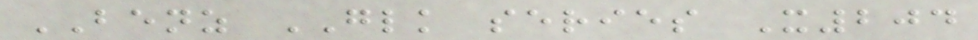BENZ GLK series X204
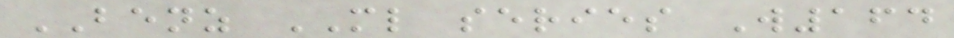BENZ ML series W164
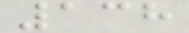138
